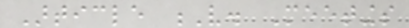Article V. Meetings
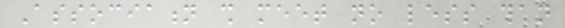Association shall meet no less than
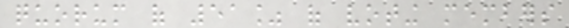quorum of 51% of voting members
